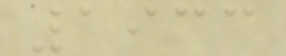1933
